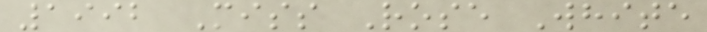1992 Miss Rose White
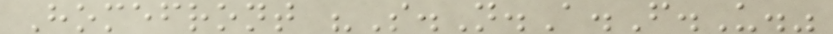Homefront "S.N.A.F.U."
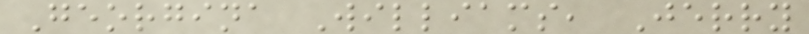Georgina Williams, Jerry
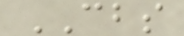CBS
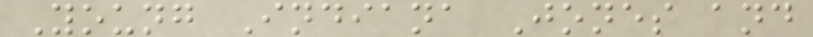Young Indiana Jones and
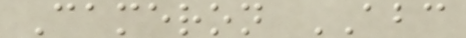Cameron ABC
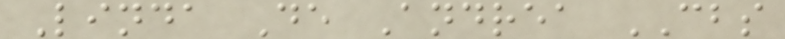Linda De Andrea CBS
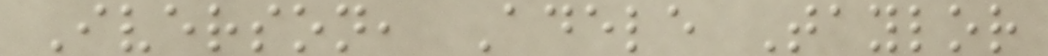Iverson, Adele Taylor
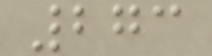273
